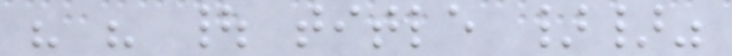" " | title }}"
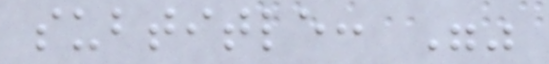subtitle: ""
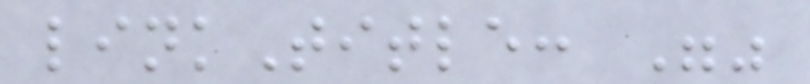linkTitle: ""
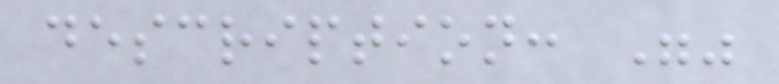description: ""
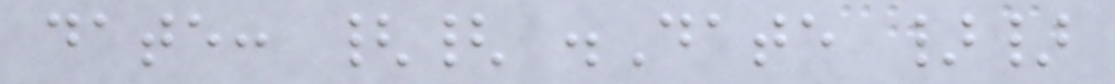date: {{ .Date }}
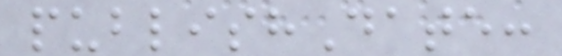publishDate:
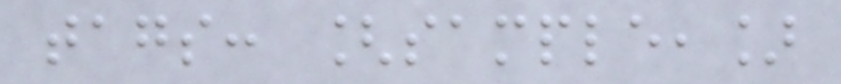tags: [sample,]
